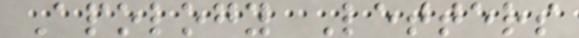Apology Letters
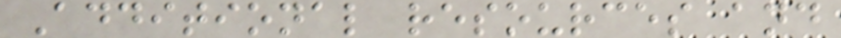Additional resources and
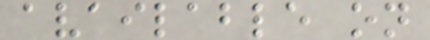available on
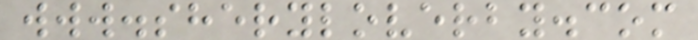www.sheryloverby.com
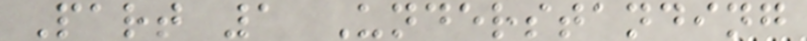Part 1 Understanding
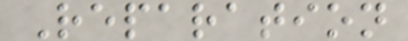Reparation
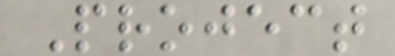Project
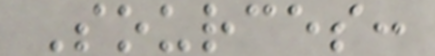Sources:
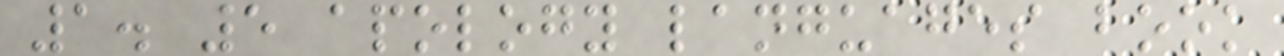1. 5 apology languages book
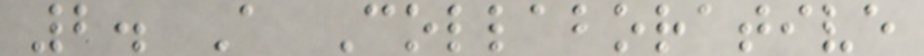2. A Collaborative
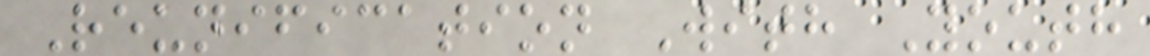Reunification With Youth
